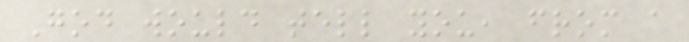God would tell you, from a
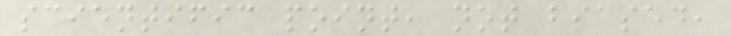scientific point, not biased,
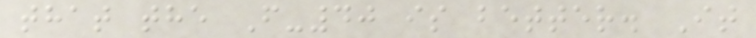that the F-40 is better. It
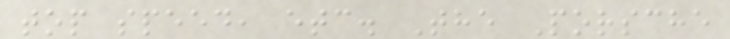top speed, etc. The Porsche
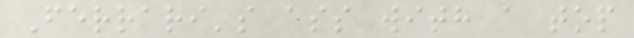Ferrari's ass with a top
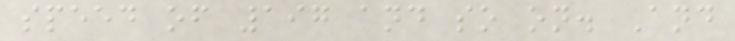speed of 197 and so on. And
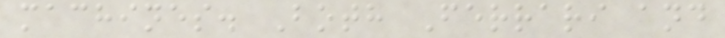machines. Both Ferrari and
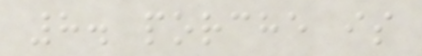8. porche is
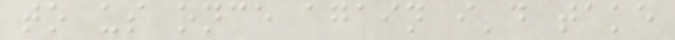to us once again i'd take
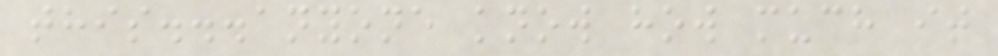this...anyone know how much it
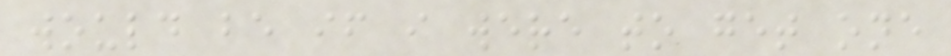would be if i were to get one
